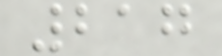217
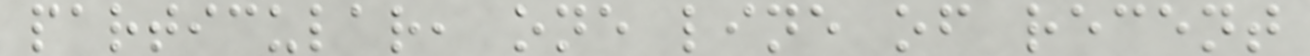particular, one line of recent
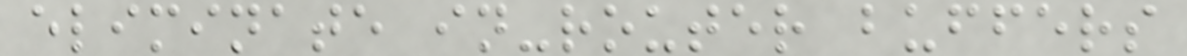eliminate in-router buffers
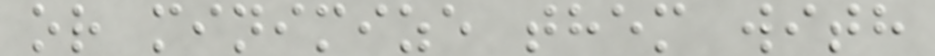or minimize them with
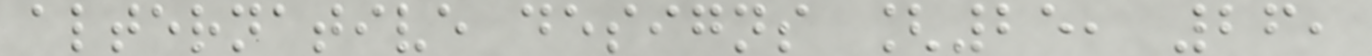alternative designs [25, 26,
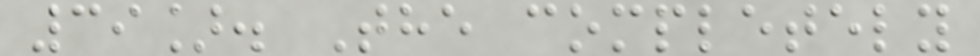39]. The completely
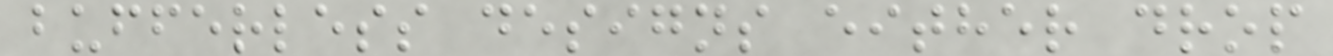bufferless designs either drop
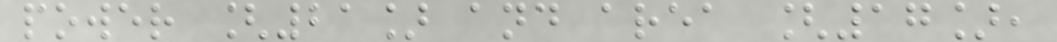power [21] and area [17],
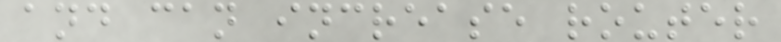and can increase router
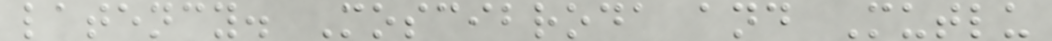latency. Moscibroda and Mutlu
